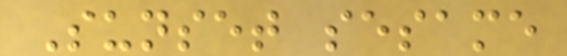Sunset sesame
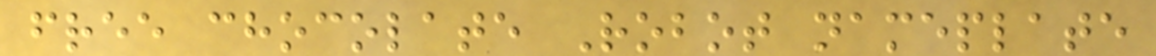free chocolate Robot nameplate
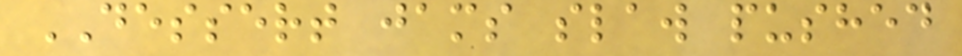DESSERT jams slaw pushed
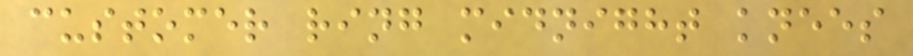customer ring midnight knees
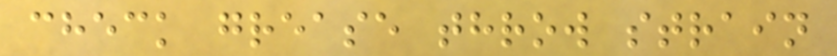check grease throw strain
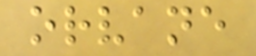orvane
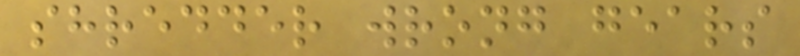shredder wrong gears
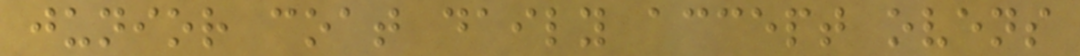junior coat daily accept ovens
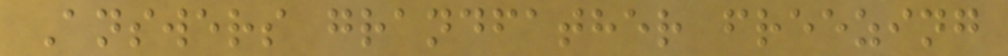Answers grandfather freezing
